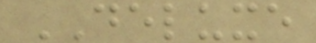DELUXE
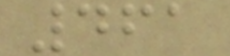461
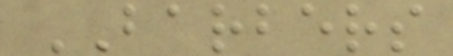BARBERS
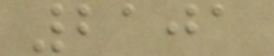2101
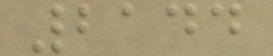2144
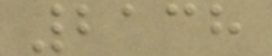2138
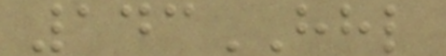143HHL
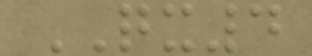QX4
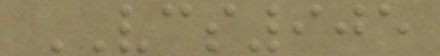VCS905
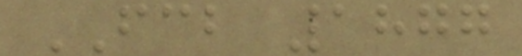FCB 1877
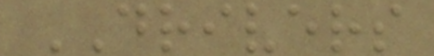DRIVERS
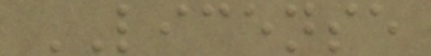LICENSE
